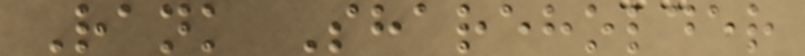Rank Shareholder
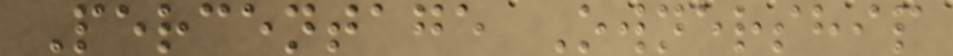Percentage Ownership
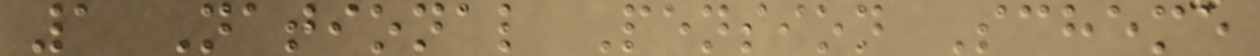1 National Pension Scheme
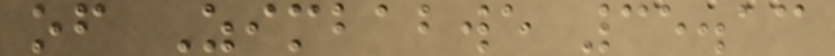of Zimbabwe 35.13
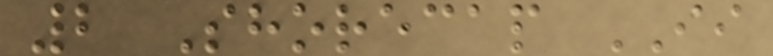2 Shorecap II
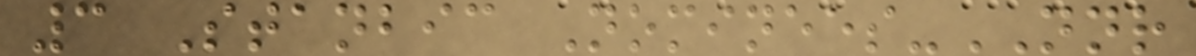3 Stanbic Nominees-NNR
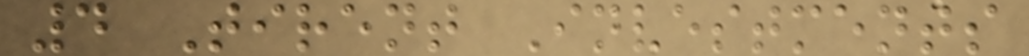4 Tirent Investments
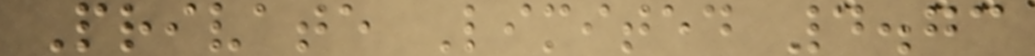Private Limited 4.73
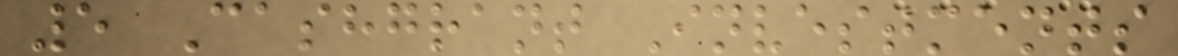5 Cashgrant Investments
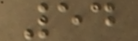54
